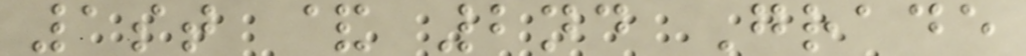1st & 2nd Grade
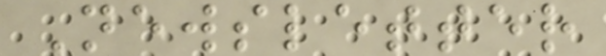Newsletter
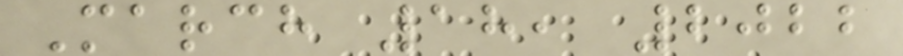March 18, 2022
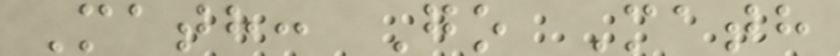Math: Go Math
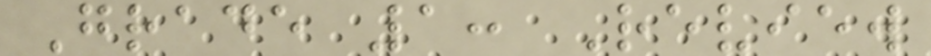Grade 1: Review
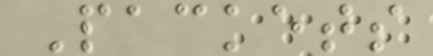Packets
